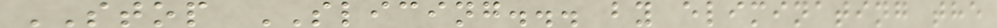STOP SLICING... by eliminating the
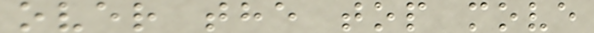over the top move
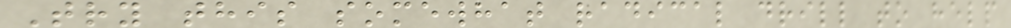Try this somewhat radical drill to help
